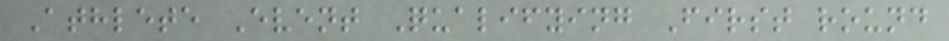Athlete Event Qualifying First round
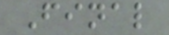Final
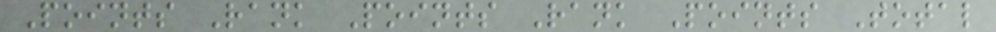Points Rank Points Rank Points Total
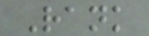Rank
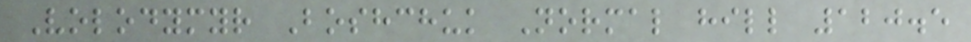Volodymyr Boshchuk Normal hill 120.5
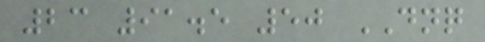23 91.5 50 DNQ
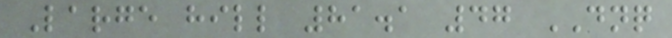Large hill 81.1 47 DNQ
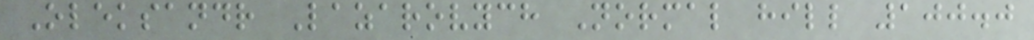Oleksandr Lazarovych Normal hill 100.0
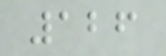126
